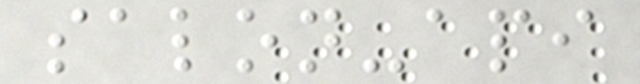salon-api
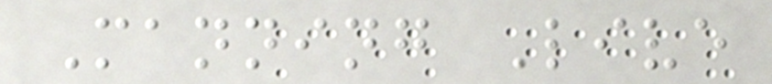Manning Live
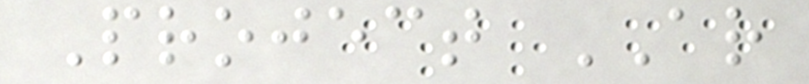Project AR
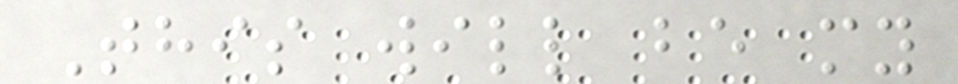This will be my
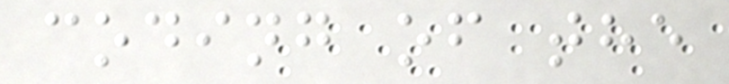coding of the
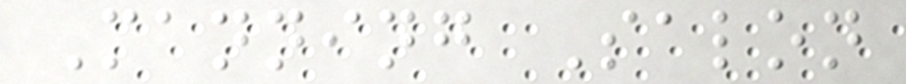Manning Salon
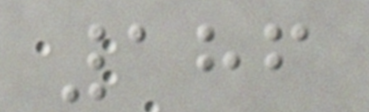186
